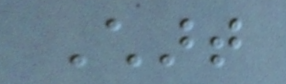Chart
